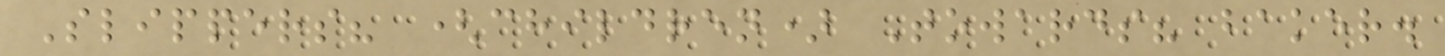Slippers? (children) Towards? baker.
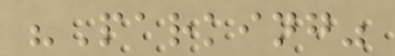"Parking"
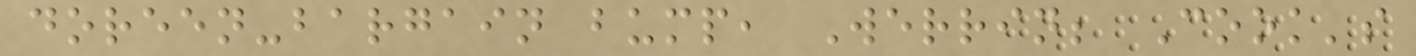doreen-bargain bump, Werrin; Cook's
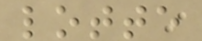lotte
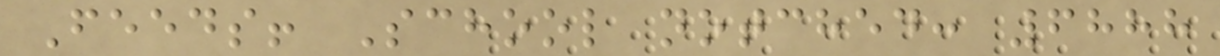Feeds! School notched: 6888
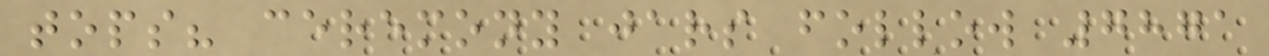tops? ceremony jars follow 7871
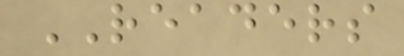READERS
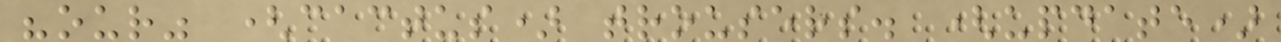"our" (cactus) trousers. (update)
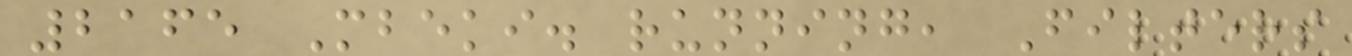2165 Mbeki. running, Filters
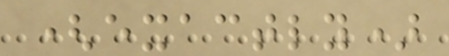(exactly)
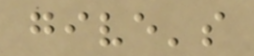give's
